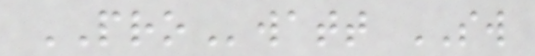PROwatt SW
